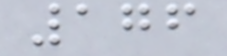176
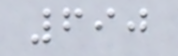690
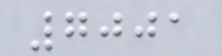7001
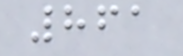861
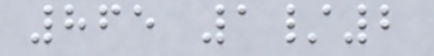865 1/2
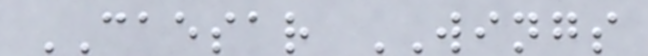CAESAR WINGS
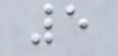5
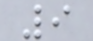9
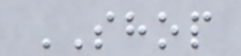SHOP
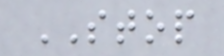STOP
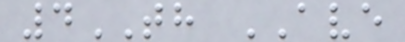4TH AVE
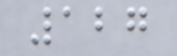127
